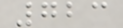723
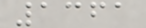1361
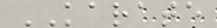KARATE
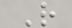R
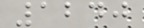1240
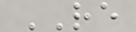RE
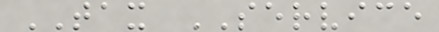TAX SERVICE
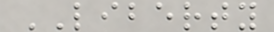LIBERTY
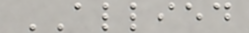ALLIED
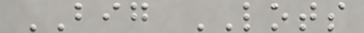BIG LOTS
